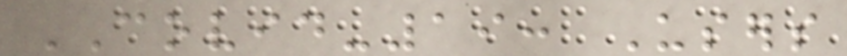COVID-19: Users
